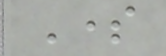Some
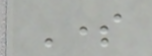Some
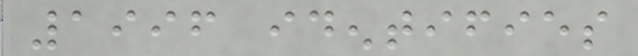1996 identifies
